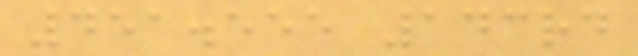451.555 143rd
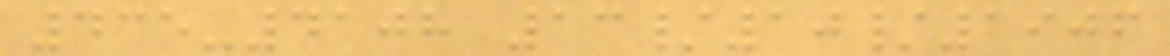435-4108 13/10/1906
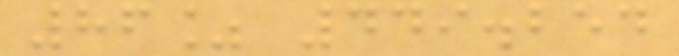86% 449.254
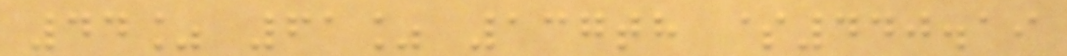44% 61% 137th $440.19
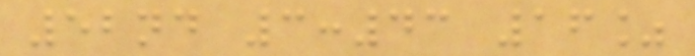52nd 3:43 16%
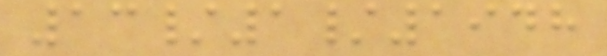13/1/1948
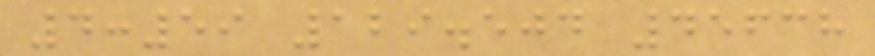4:59 129.504 45638
